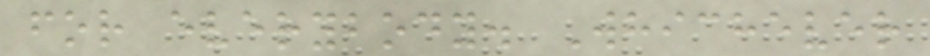for everybody. Whichever
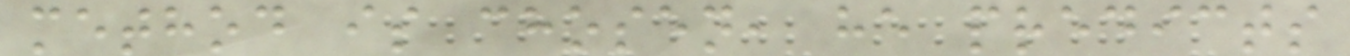method is chosen, he predicts
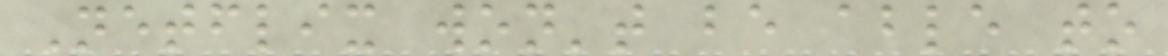Netflix won't be able to
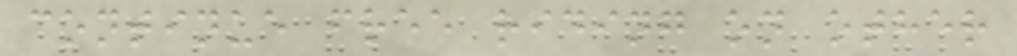continue free riding on other
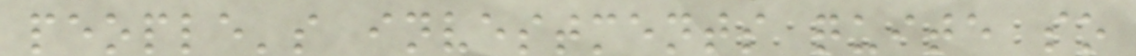people's investments quite so
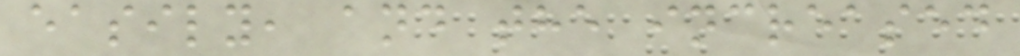easily, and the increased
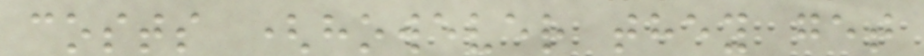costs (however they get
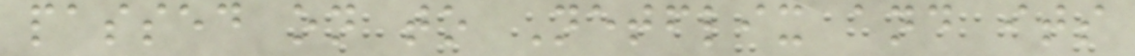passed on to Netflix and its
